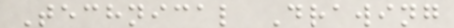Technical Drawing
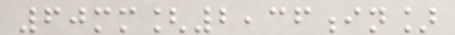60mm[2,36in]
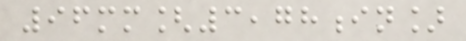96mm[3,78in]
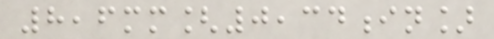8,6mm[0,34in]
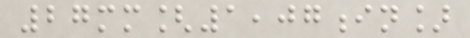27mm[1,07in]
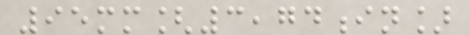95mm[3,74in]
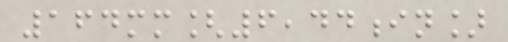164mm[6,44in]
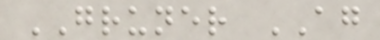GRUNER AG
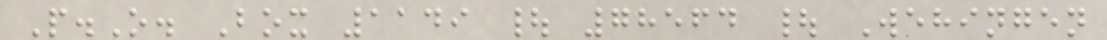P.O. Box 1149 | 78564 | Wehingen
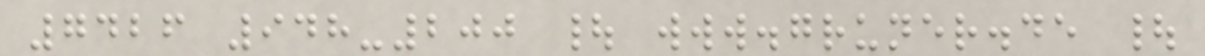7426 948-200 | www.gruner.de |
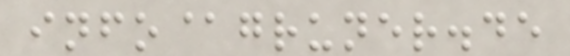info@gruner.de
